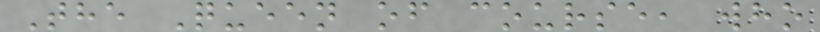The Queen of course, who
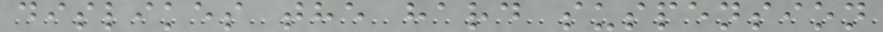dislikes the hard suspension
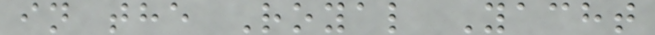in the Royal Yacht
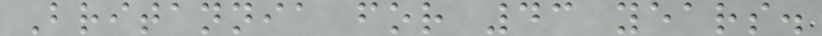Britannia for 43 years.
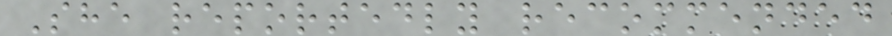She reportedly recommended
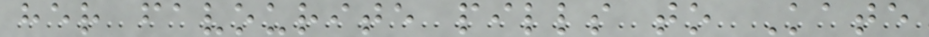her favourite pills to Kate
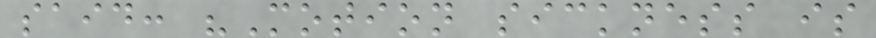said: "Motion sickness is
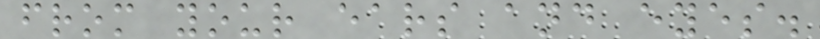from your ears and eyes.
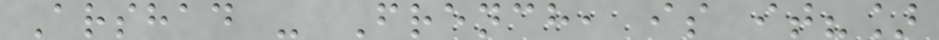Arshad - French, is it?]
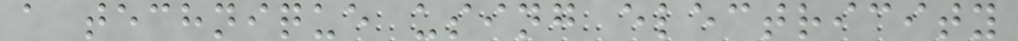a technique using electricity
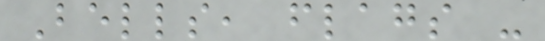Bells, flags -
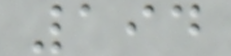194
